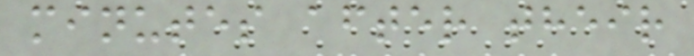minutes after their
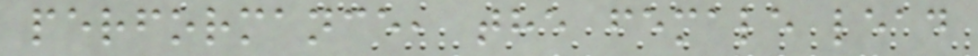performance, the female lead
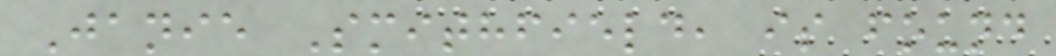Janie Smithfield, is found
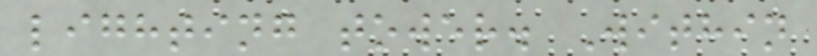lighting tower. Within
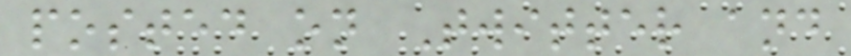posted on Twitter and
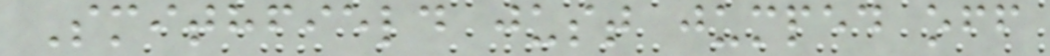Smithfield just jumped off
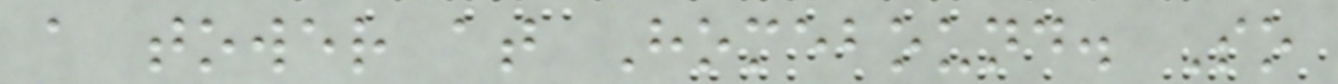a tower at Homebound. So
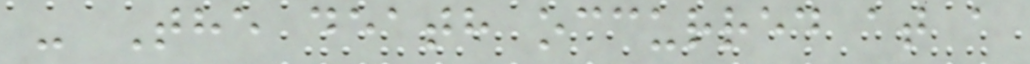- The death occurred at a
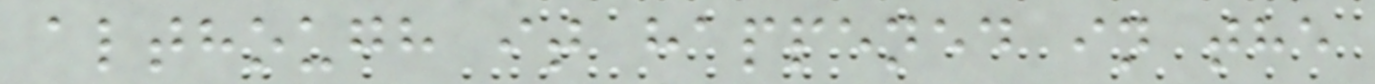although it happened in the
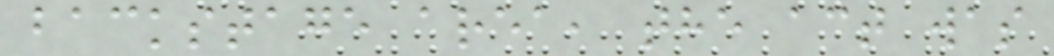backstage area, the act was
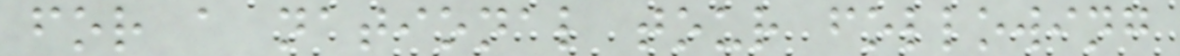for a national tour following
